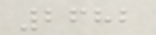2682
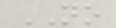NO
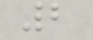2
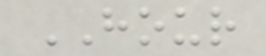HOUR
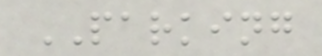PARKING
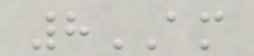8AM
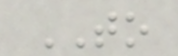TO
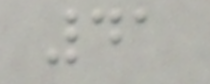41
